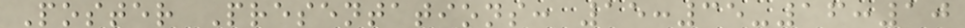Poster Presentations: 15:35-16:10
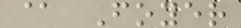@ Foyer
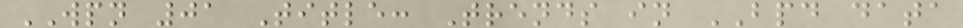WPN 01 Title: Trends in BPD data
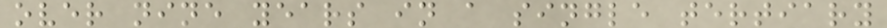over nine years in a single tertiary
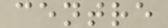centre
